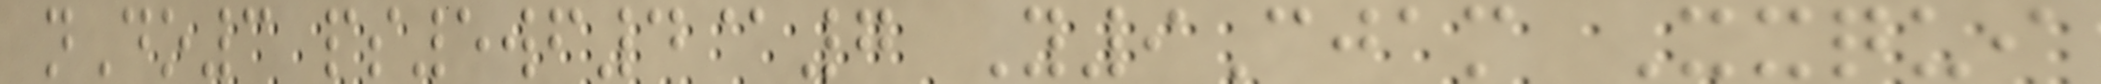nDo3 ps5wf4@7 Y9Cjam Xxqui
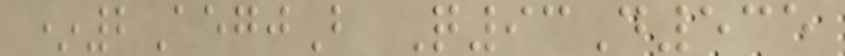*2AegjB Q93D535
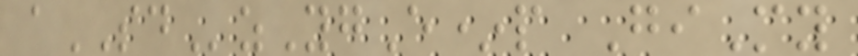aSDzYgE*p GiMy
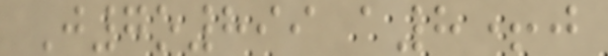J7o899 a8+j
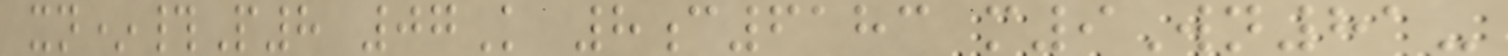xn*#P8 07K 8c6183 m9Wn81-
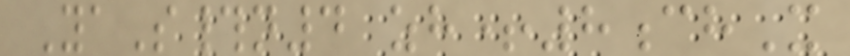YaS#n4 zh+8chX
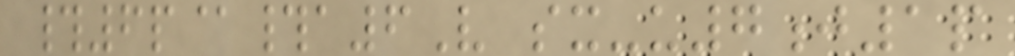#6p@#a6V sx-u7j1p
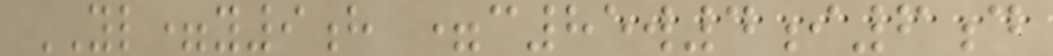YL=y9h =c85w4i6d
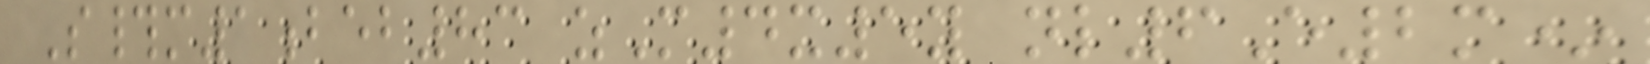S#m1beb83 zM4x5y nl6E2m*
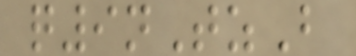q9nTzB
